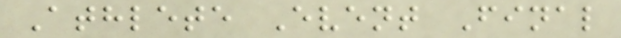Athlete Event Final
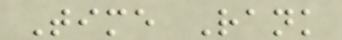Time Rank
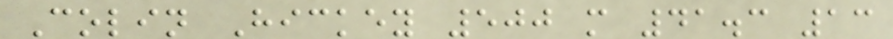Colin Hickey 500 m 41.3 13
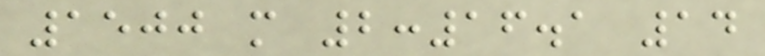1500 m 2:16.1 14
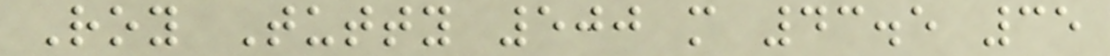Roy Tutty 500 m 43.5 35
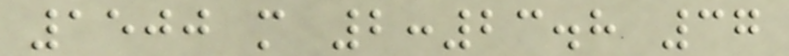1500 m 2:23.8 37
